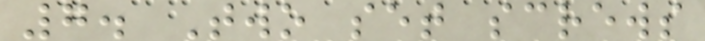7. Two set screws
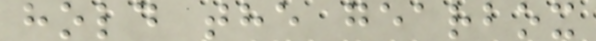hold the gearbox
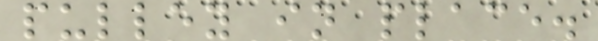pulley in place.
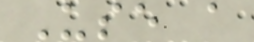Use a
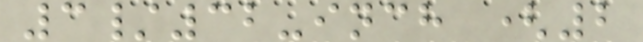3/32-inch (2
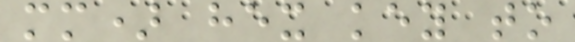mm) hex key to
